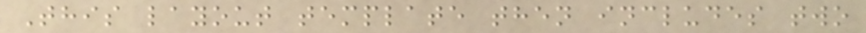This layout template then includes two
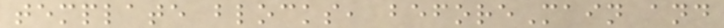template blocks, beforeMain and
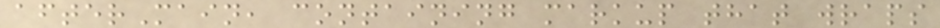afterMain, containing markup that wraps
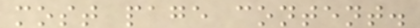most page content.
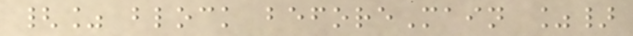{% block beforeMain %}
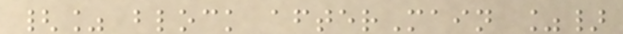{% block afterMain %}
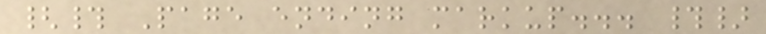{# Page ending markup... #}
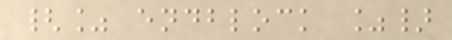{% endblock %}
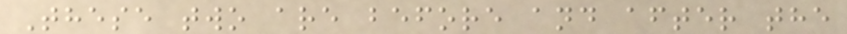These two are before and after the
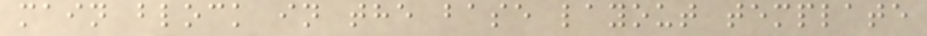main block in the base layout template
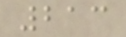213
